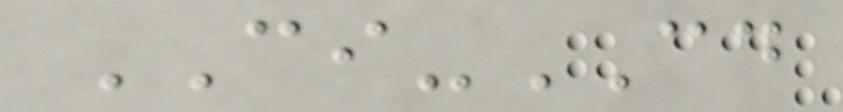CI-CD
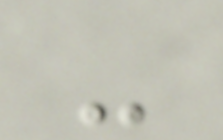-
